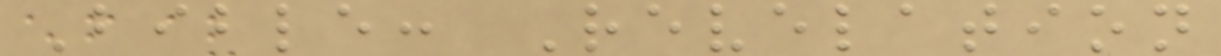Bible: Revelation
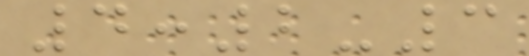4:2-3
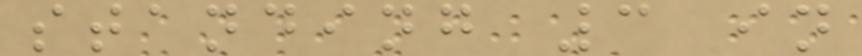standing 3 in
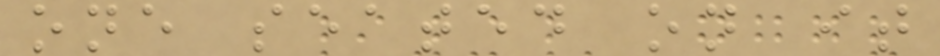one seated on it
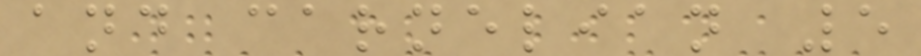and carnelian 5
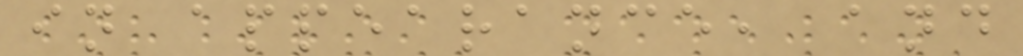in appearance, and
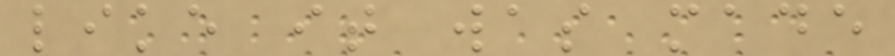like it was made
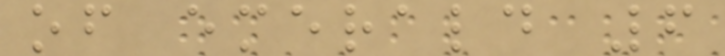of emerald 6
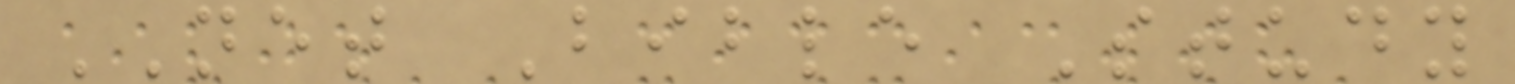NET Bible Study
